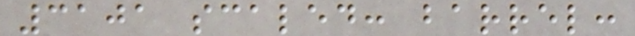3101 scaled: barrel:
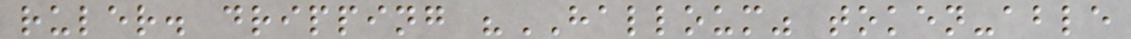ruler. dripping "HALLOUM" token-able
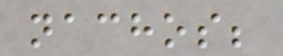nachos;
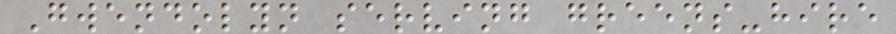Gwendolyn serving greens-hire
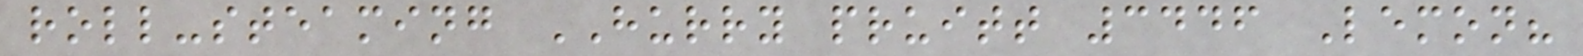roll-steaming HURRY pruitt 3446 Lemon?
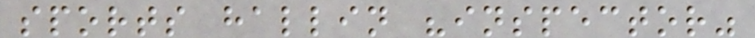sports hallin "inspector"
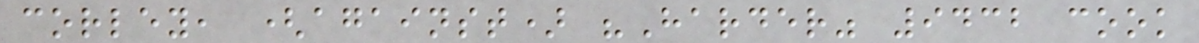corley, (against) "Harder" 9432 cook
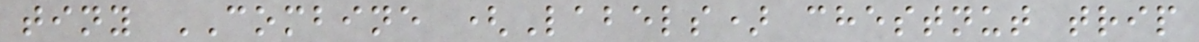tiny COMBINE (Labels) chestnut trip
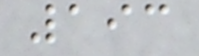193
